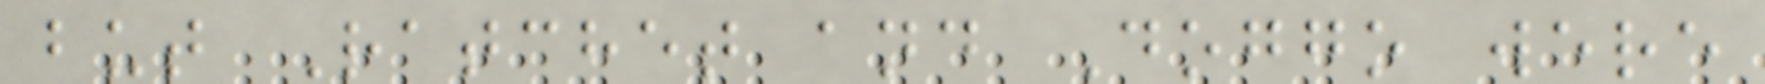but Ratchet and Doggo were
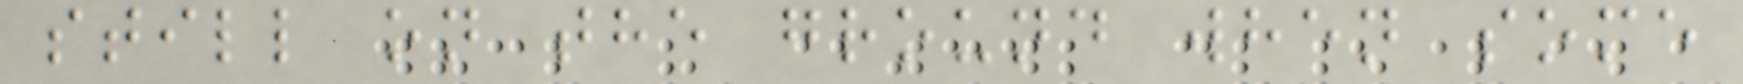still on the ground when some
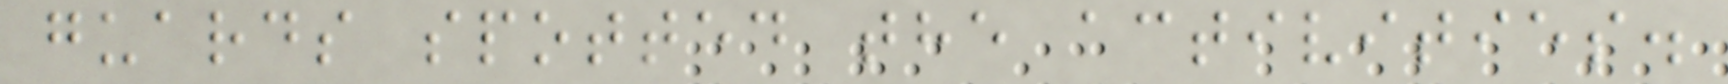guards spotted the activities.
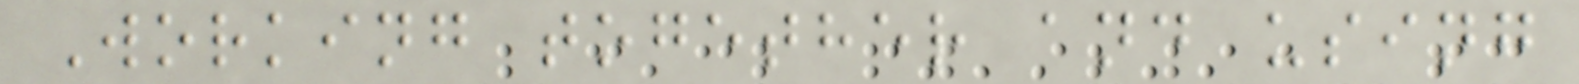Working together and using
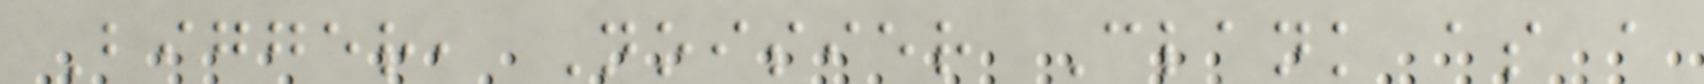Bigger, Noisier Clank as a
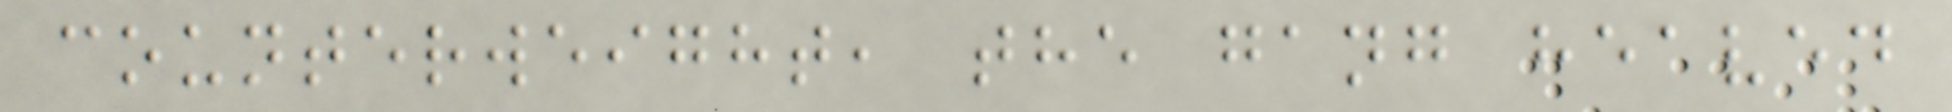counterweight, the gang heaved
